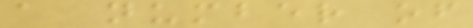a number of
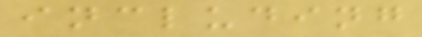including
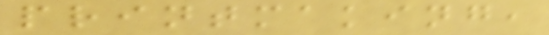printmaking,
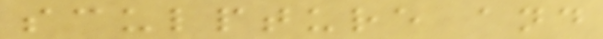sculpture and
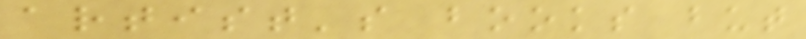artist's books but
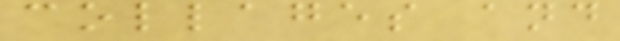collages and
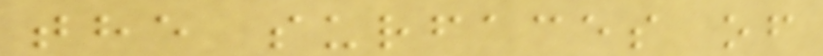the surfaces of
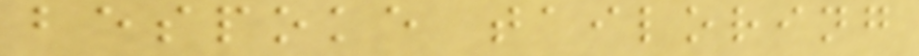bespoke tailoring
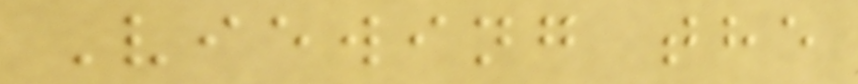Viewing the
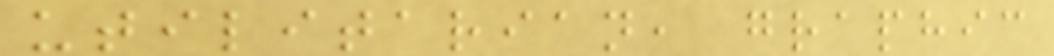utilitarian, graphic
